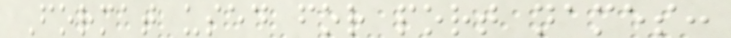Format used for port names:
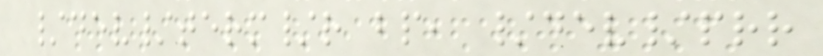/dev/term/r bp, /dev/prr
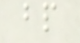bp
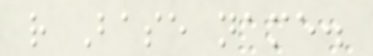r Base name.
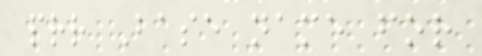prr Base name for
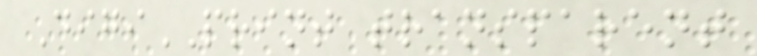DigiPRINT transparent
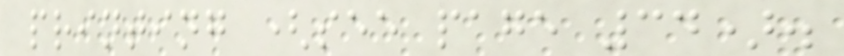printing (see page 34).
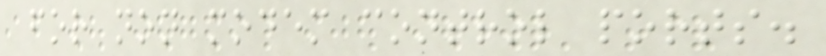for non modem control ports.
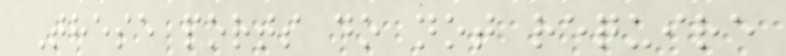These ports do not require
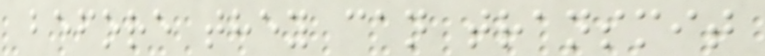before they can transmit
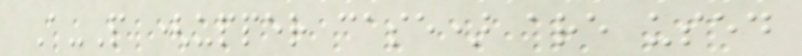A-P (upper case) are used
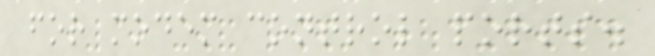for modem control ports.
